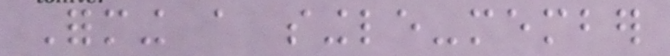Forming a single-member
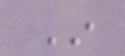In
